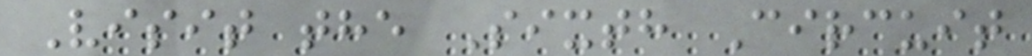Visit the Sixth Circuit
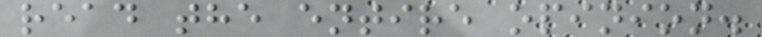read the entire opinion.
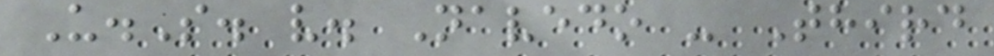U.S. v. Navedo - Third
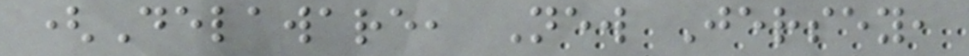(Delaware, New Jersey,
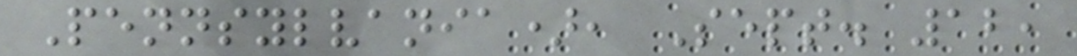Pennsylvania), Sept. 12,
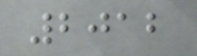2012
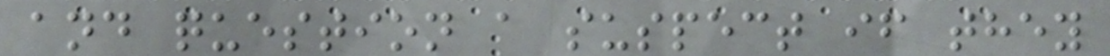and question a suspect if they
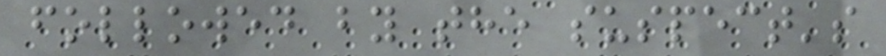followed by the suspect's
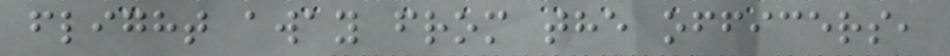flight away from the officers,
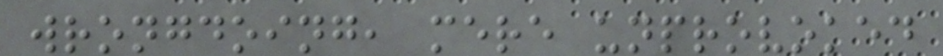wrongdoing, mere unprovoked
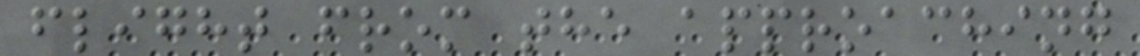flight from the approaching
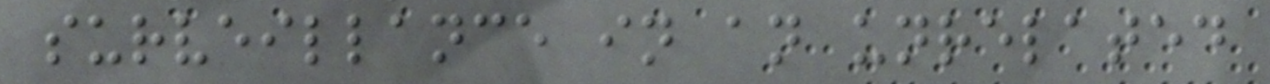surveillance in an unrelated
